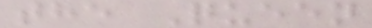the Queen
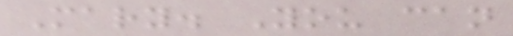Mary. You can
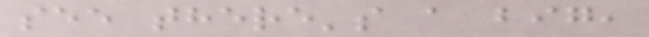see there's a big,
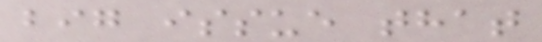big issue that
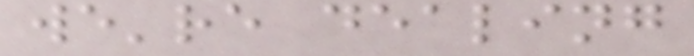we're dealing
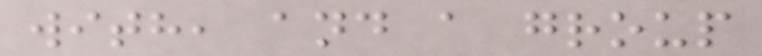with, and a group
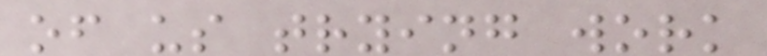of us trying work
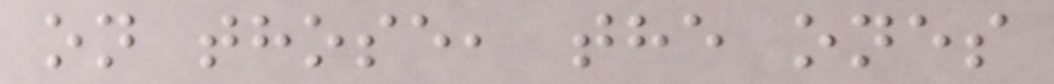on those, the ones
